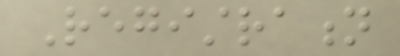Registration
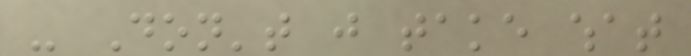- Don't just take what
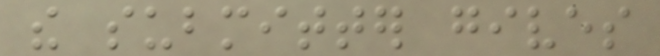the submitter gives
